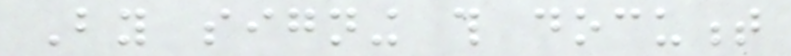By signing this document
